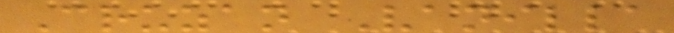Cruzan Vanilla
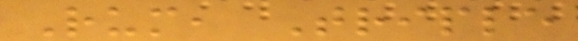Rum, Triple
